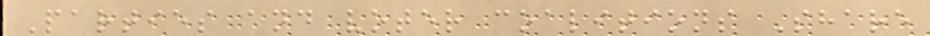Parties and voter coalitions Share
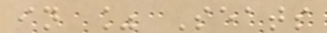in % Seats
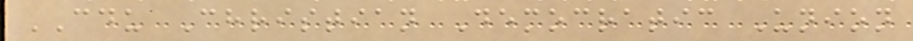CDU Christian Democratic Union
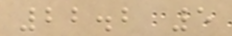22.2 5
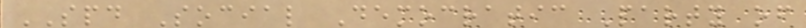SPD Social Democratic Party of
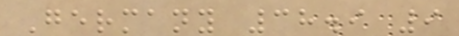Germany 38.9 9
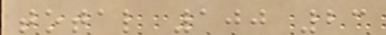total 100 23
